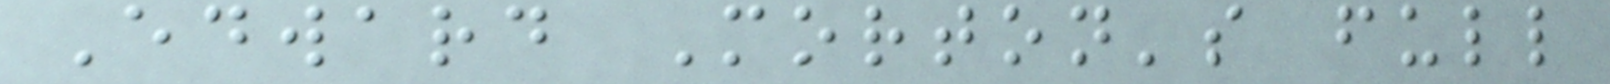Edward Morton's full
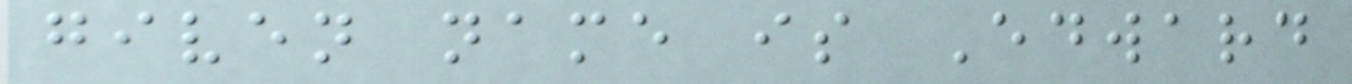given name is Edward
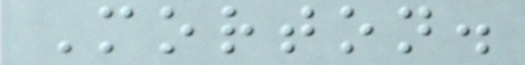Morton.
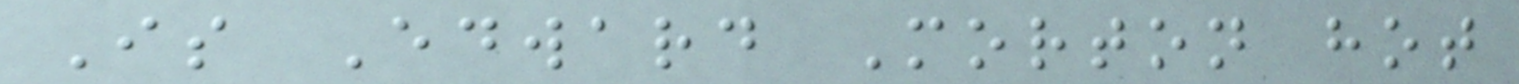Is Edward Morton hot
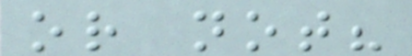or not?
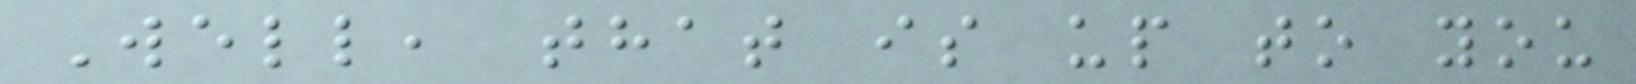Well, that is up to you
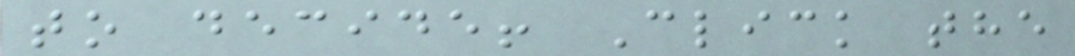to decide! Click the
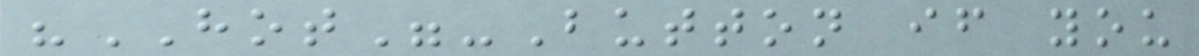"HOT"-Button if you
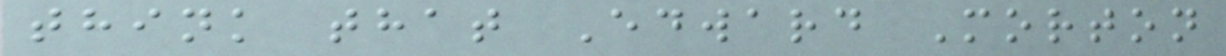think that Edward Morton
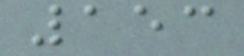153
